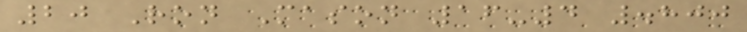20 Ron Mason 16-4 .800
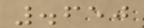.650
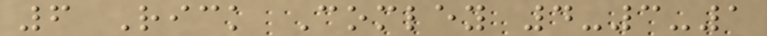6 Rick Comley 4-3-1
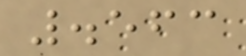.563
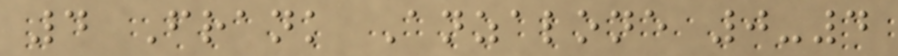4 Frank Anzalone 0-4
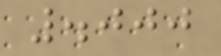.000
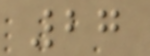27
